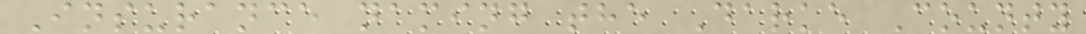Insurance naming the Darke County
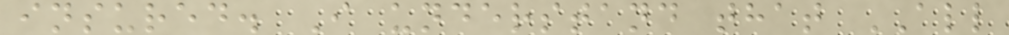insured. I understand that ALL
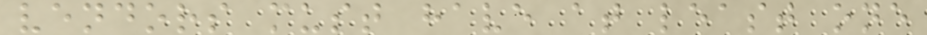vendors must have at least one
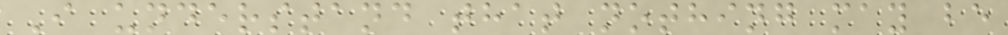I understand that nothing may be
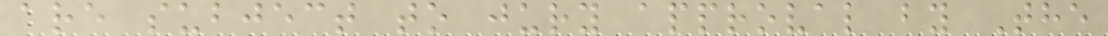are subject to jury approval by The
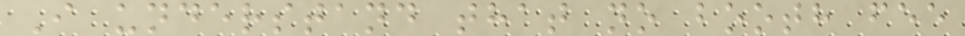I understand that no booth fee
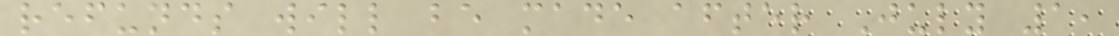refunds will be made after July 1,
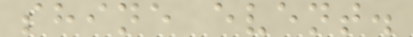shine event.
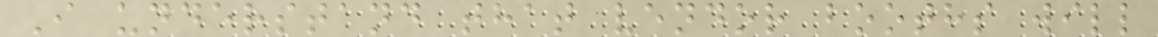I understand that vendor booths will
